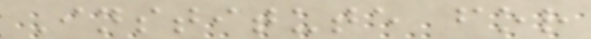Institute for
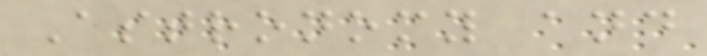Astronomy and
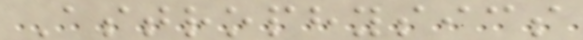Astrophysics
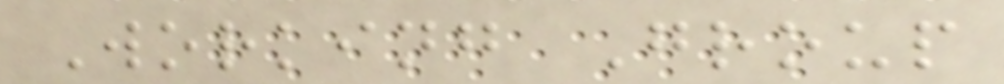Working Group
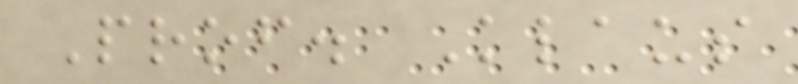Prof. Klaus
